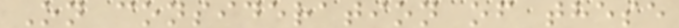On consideration of these
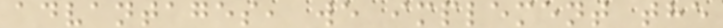advantages, we implement the
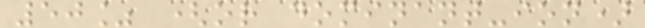50% (or dominant-ion)
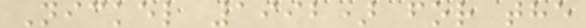Nickel 1992) for the
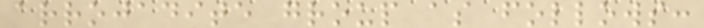arrojadite group as follows:
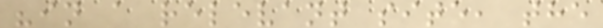"in a relevant site, the
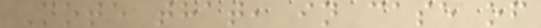Note that, in case of
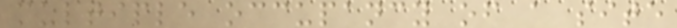multiple occupancy of a site
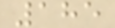185
